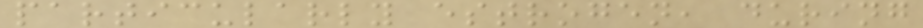particularly estrogen, during
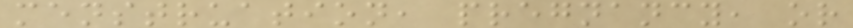menstruation, pregnancy, or
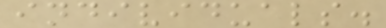individuals.
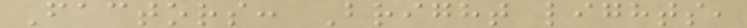Factors: Bright lights,
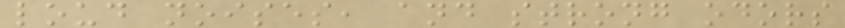loud noises, and strong odors
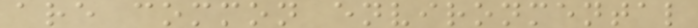are common environmental
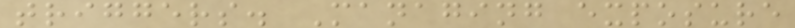triggers. Managing exposure
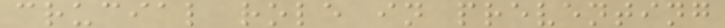crucial role in preventing
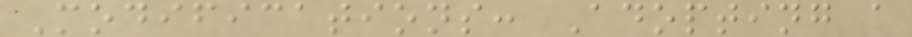Modifications: Adopting a
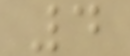4
